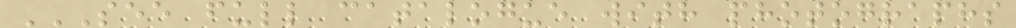SEE FULL CATALOGUE WITH PHOTOGRAPHS
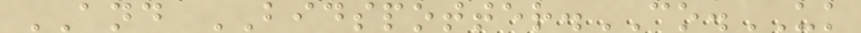AND BIDSPOTTER.CO.UK
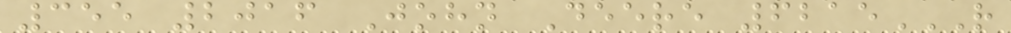355 2016 John Deere 6215R
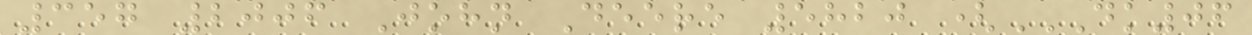357 2006 John Deere 5820 (DK06
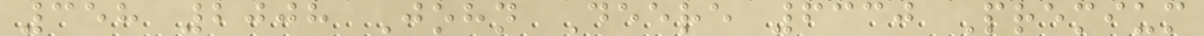358 2008 John Deere 6330 Premium
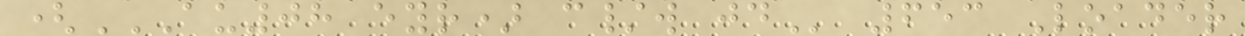(AU08 EYR) C/W JD 653 Loader
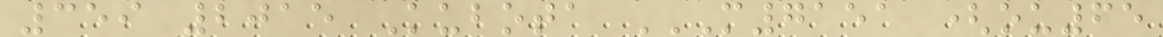359 2015 Kubota M7151 (OU65
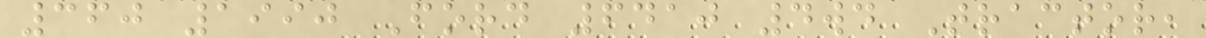360 1990 Ford 6410 4wd Tractor,
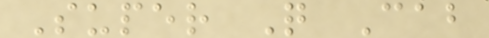Super Q Cab
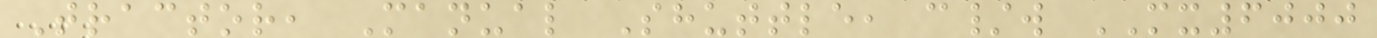Tractor, Manual Shuttle, c/w MX6000
